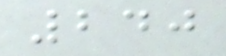240
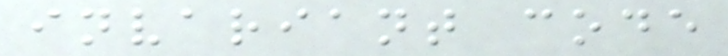invariant code
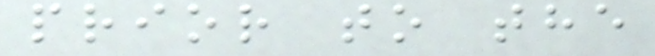prior to the
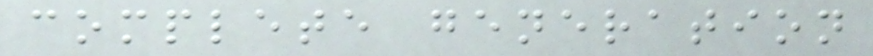complete generation
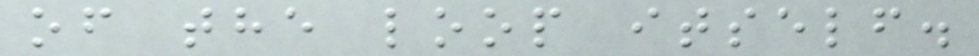of the loop itself.
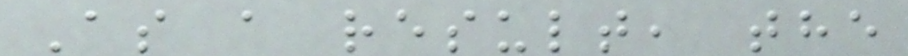As a result, the
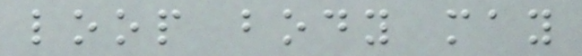loop body may
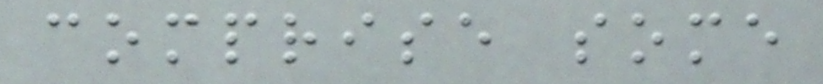comprise some
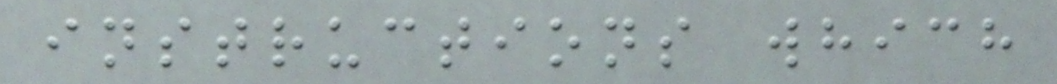instructions which
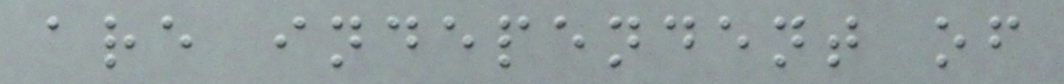are independent of
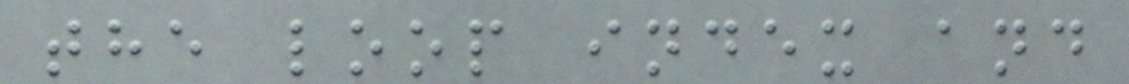the loop index and
